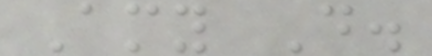Amy D.
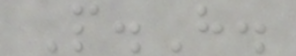P.H.
